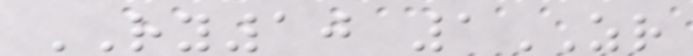RY10 1ZR
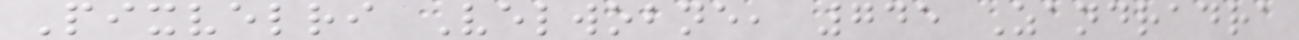Pixvelri Velwobne, 745 Zandradra
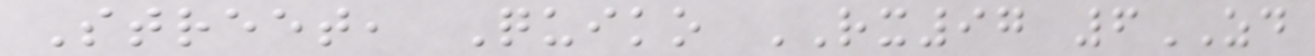Street, Quiko RX97 6ZD
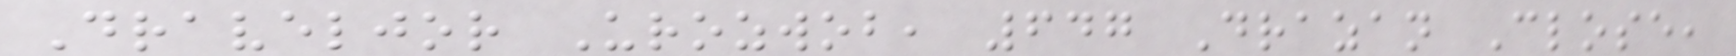Draveljor Urozwob, 647 Drazan Close,
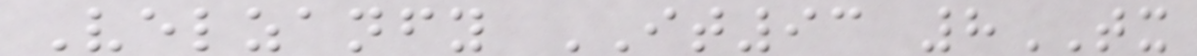Velzanfy IT93 8TX
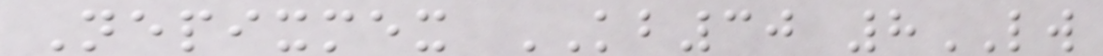Nepixmex KB30 8LW
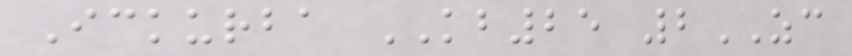Ickurba KB25 2ZC
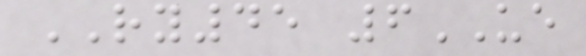RY45 6UE
